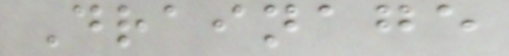Drainage
